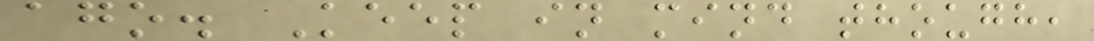ago. Keep in mind though,
